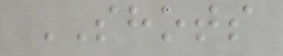SHOTS
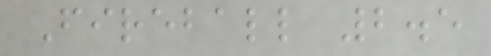Fireball 2.5
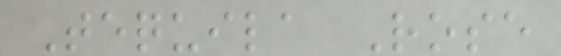Tequila Rose
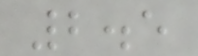2.5
